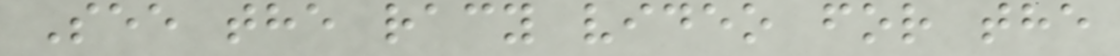See the racy video for the
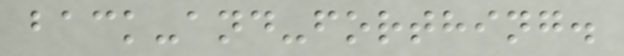back-and-forthing.
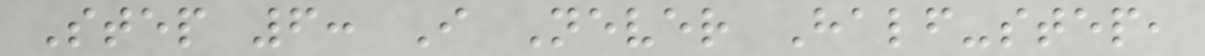Step 6: I Never Half-step,
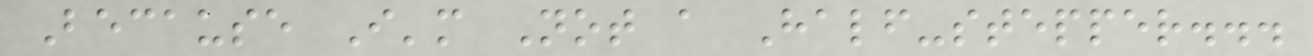Because I'm Not a Half-stepper...
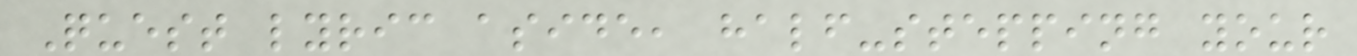Quest lyric aside, half-stepping your
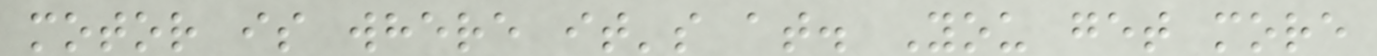motor is where it's at. You get more
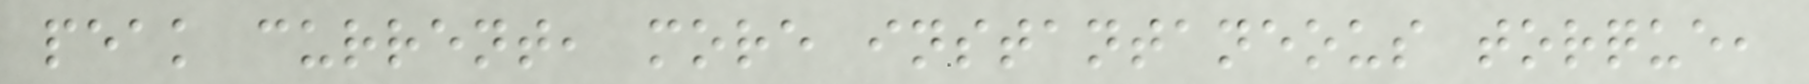peak current, more instantaneous torque,
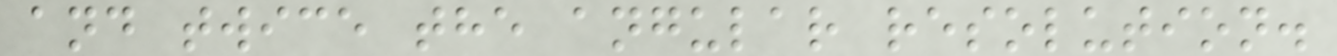and twice the angular resolution.
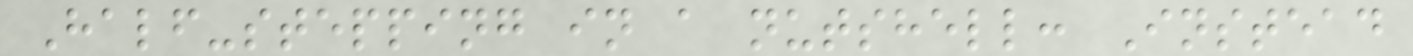Half-stepping in a nutshell: Instead
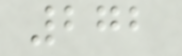272
